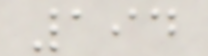194
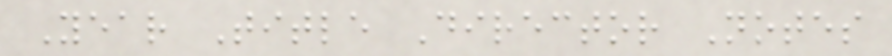Year Title Director Notes
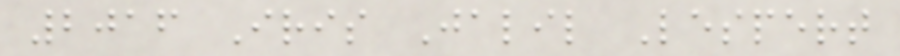2016 Iris Jalil Lespert
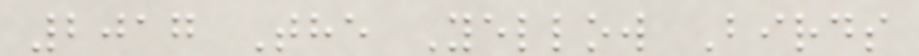2017 The Yellow Birds
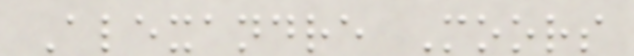Alexandre Moors
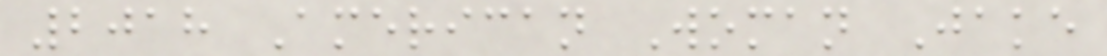2018 American Woman Jake
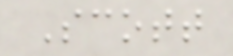Scott
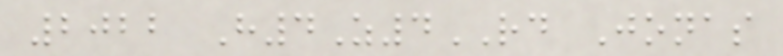2022 H4Z4RD Jonas
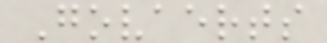Govaerts
